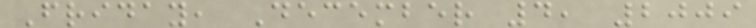Friday, December 4, 2009
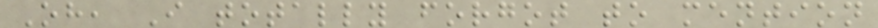Oh, I totally forgot to mention
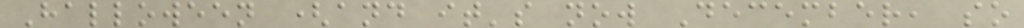Halloween (and it's now December, so
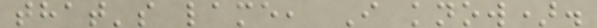that's lame, I know).
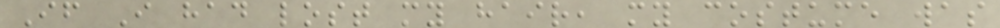If I had lost my hair, my costume was
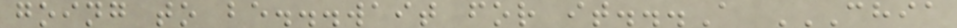going to be...wait for it...A CHIA
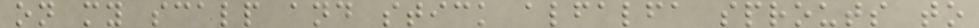on my scalp and stick alfalfa sprouts to
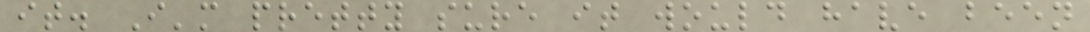it. I'm pretty sure it would have been
